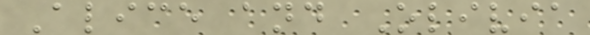Alice and Olivia
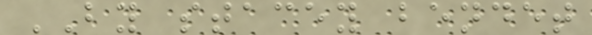BY stacey bendet
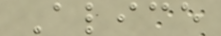Alice
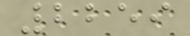2259
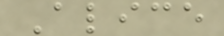Alice
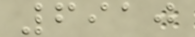6910
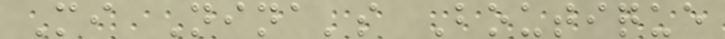Mi Nina's Boutique
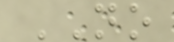NO
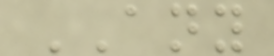ANY
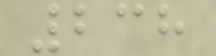238
